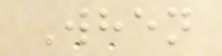When
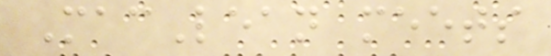MacLean meets
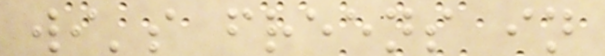wi's freens in
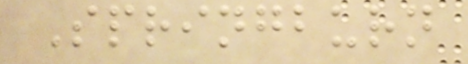Springburn
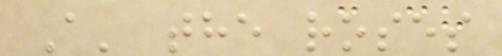A' the roses
